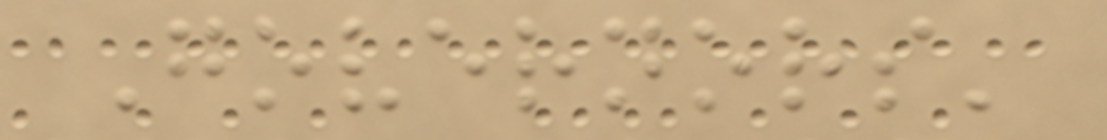Governors'
